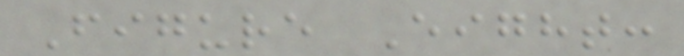Figure Eight:
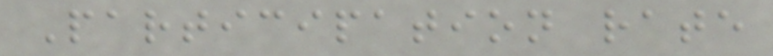Participation rate
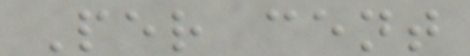Per cent
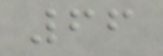66
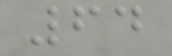64
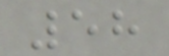58
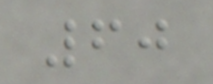60
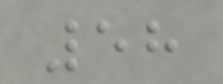58
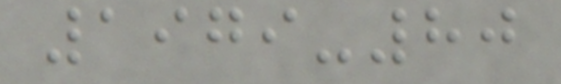1979-80
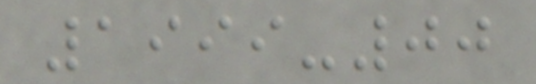1999-00
